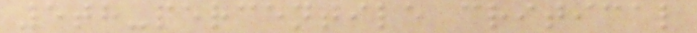5th-percentile critical
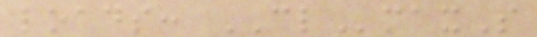loads: CLmaxS
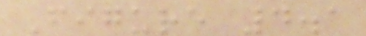Figure 4.1
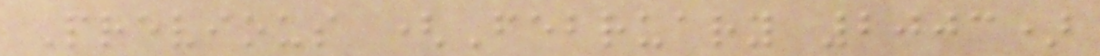Previous (February 2003)
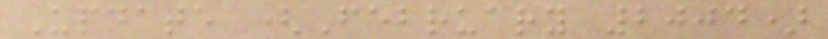Update (February 2004)
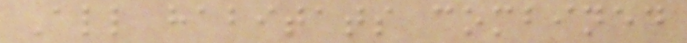All habitats combined
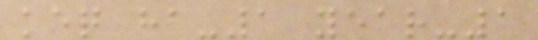keq ha-1 year-1
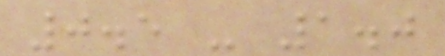0.5 - 1.0
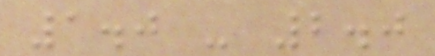1.0 - 2.0
